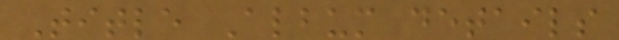Title Album details
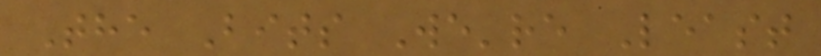The Bits We're Least
